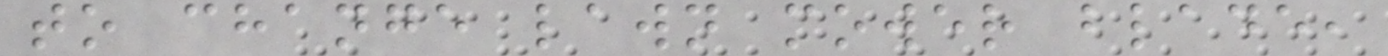to change lawn mower blade,
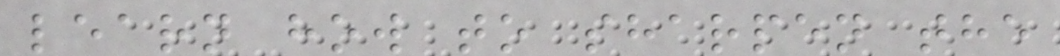learn how to sharpen the
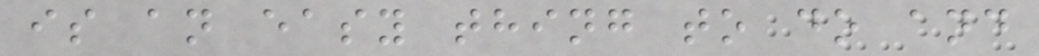is an easy thing to do and
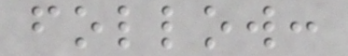follow:
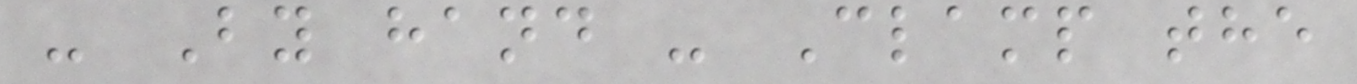- By hand - Clamp the
